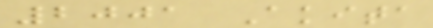2001 Akita
